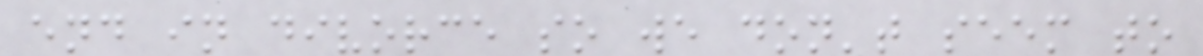end in divorce so we don't seem to
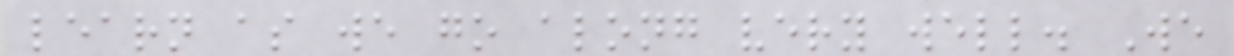learn as we go along very well. We
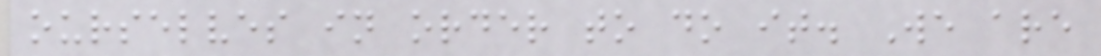ourselves in order to do it. We are
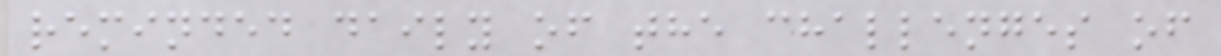reminded daily of the challenges of
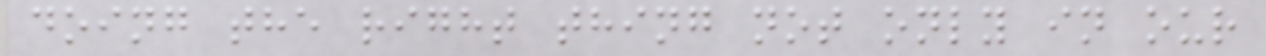doing the right thing not only in our
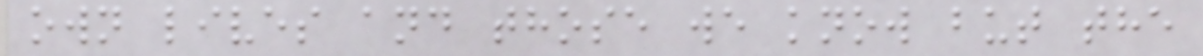own lives and those we know but the
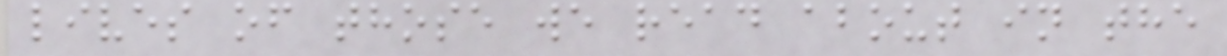lives of those we read about in the
